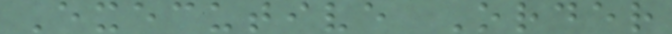Executive Order
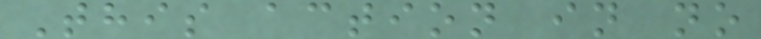This action in no
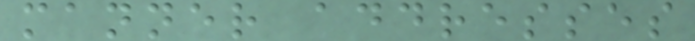manner addresses
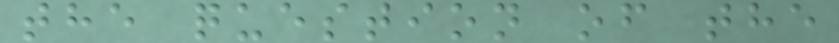the question of the
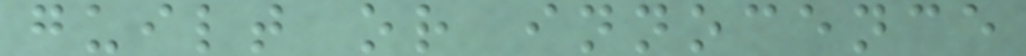guilt or innocence
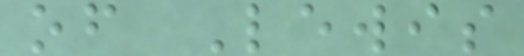of Lewis
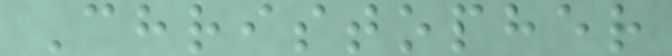Christopher
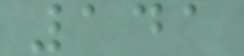141
